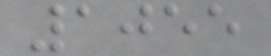1055
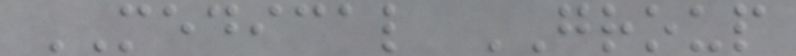MEDICAL GROUP
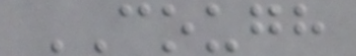COUGH
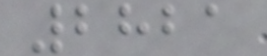2821
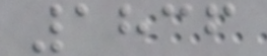1836
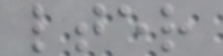lter
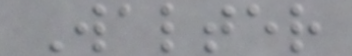Walter
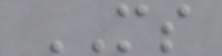MS
